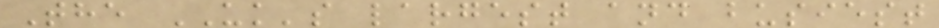The UK's largest and busiest
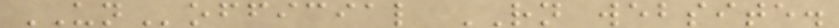UNofficial RN website.
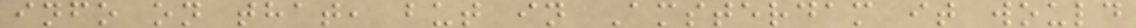info on that, but in Amsterdam it would
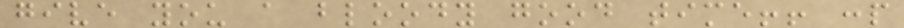give you a bloody good time!! :p
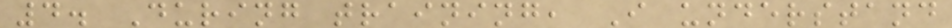4. During training, I understand
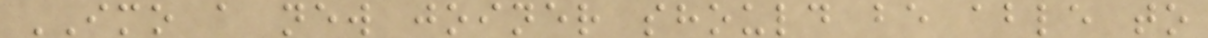IMO a new joiner should be able to
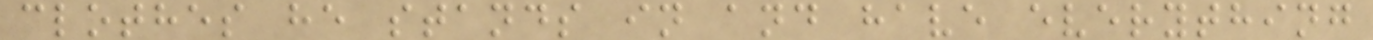clothes he stands in and have everything
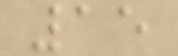15
